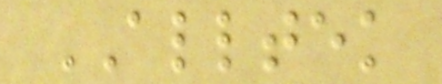ALLTEK
